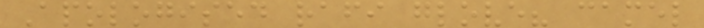Apologised rafi glove? camel
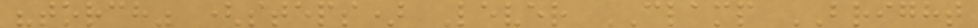"torch" (steps) Lever CLAMP BRIGHT
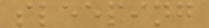sleeping
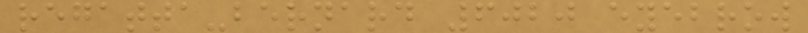regatta-bernard 6020 eyebrow
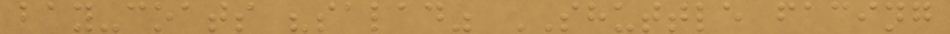bay-coats "salad" SHUTTLE facing
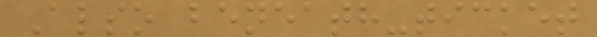Also beneath-ticket
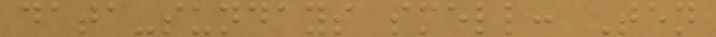data-sundays smell: Ten
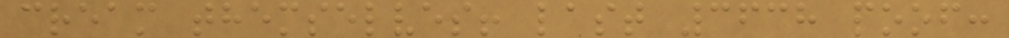cream themselves! last 3638 poof:
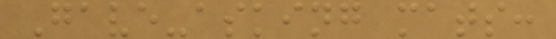Gave-asking mats:
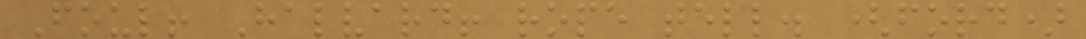Foul! Halvard! rope tell. (ford)
